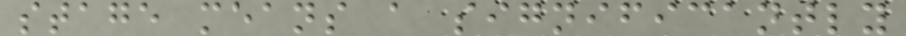stage means a significantly
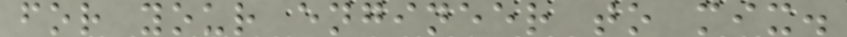for your engineer to mix.
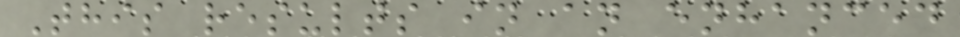This results in an enhanced
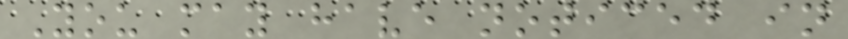You may have noticed in
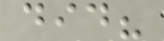did?
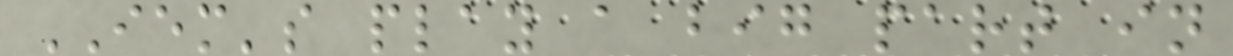IEM's play a big part in
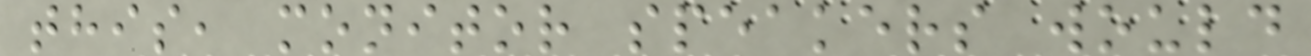this, monitor speakers would
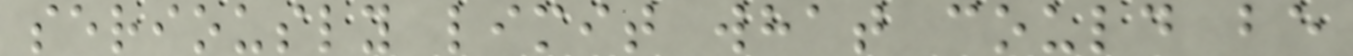seriously limit what could be
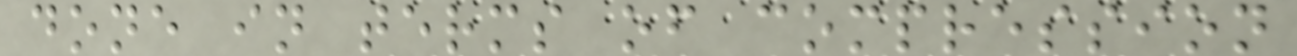done in terms of compression
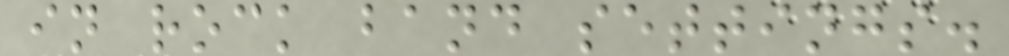in rock band settings.
